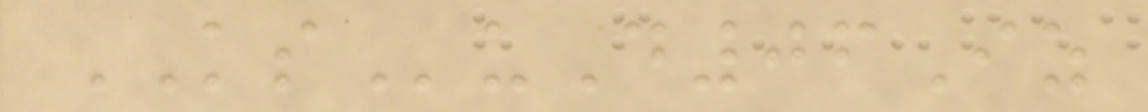KSuD06Iz
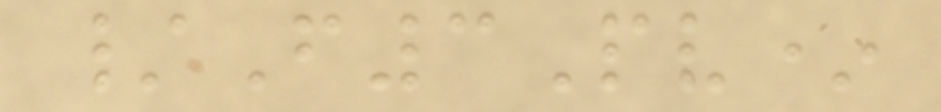/F3Pv*
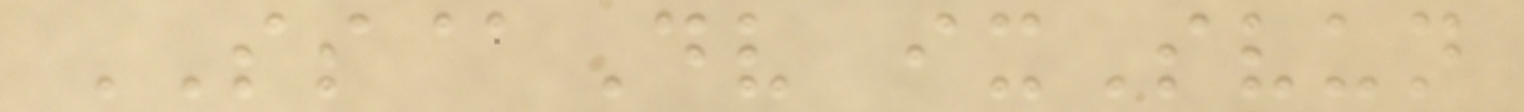SS@Dv ixSvun
